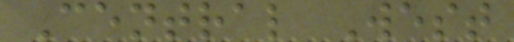Central West
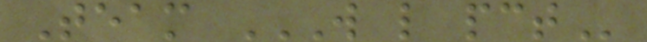Team W L PCT
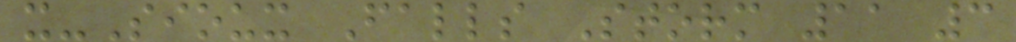x-Sioux Falls Storm 11 3
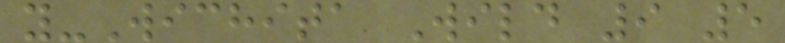y-Wichita Wild 9 5
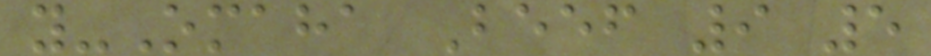y-Omaha Beef 9 5
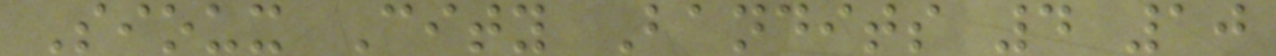Sioux City Bandits 4 10
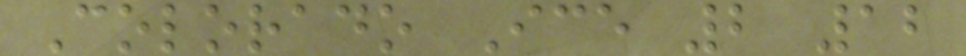Colorado Ice 2 12
